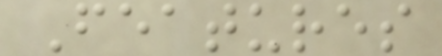Features
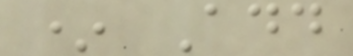* Add
